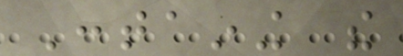Containing the
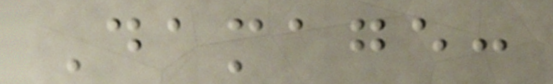Damage:
